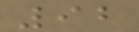92
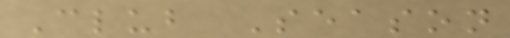Club Season
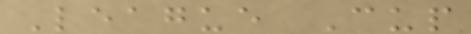League Cup
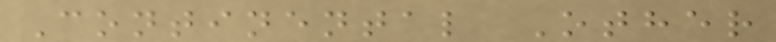Continental Other
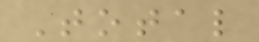Total
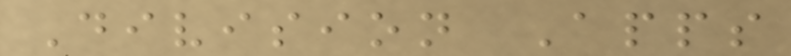Division Apps
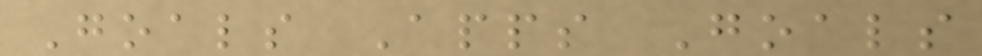Goals Apps Goals
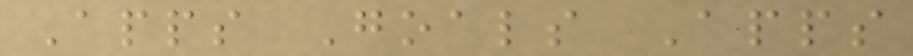Apps Goals Apps
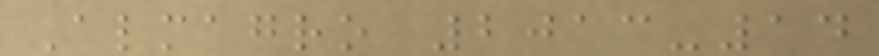Almagro 2013-14
